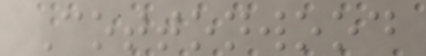Cottonwood
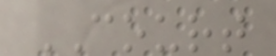COURT
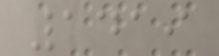1419
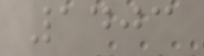1403
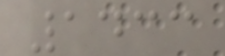1433
